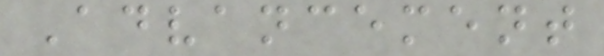Advancement
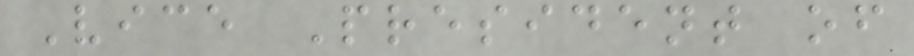Vice President of
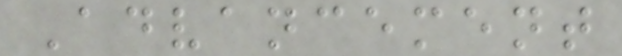Advancement
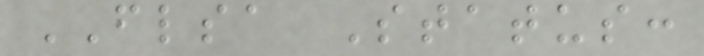FLSA Status:
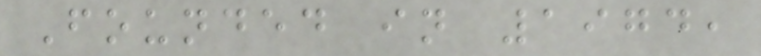Founded in 1974,
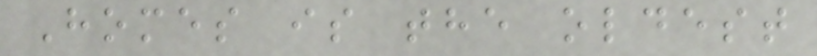Homes is the oldest
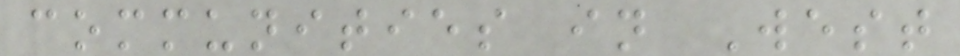communities in West
